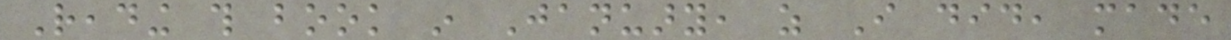Reading this book in January, as I did, made
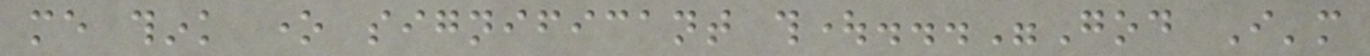me think one significant thought..."God I'm
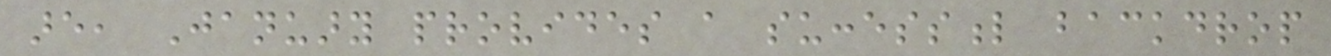are, January provides a successful backdrop
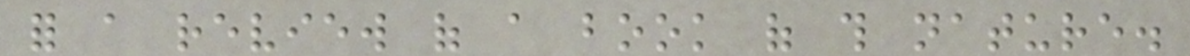for a review of a book of this nature.
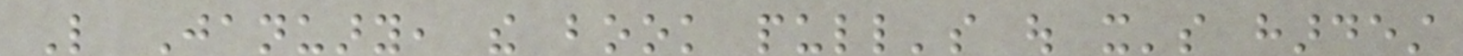Like January, the book pull's out it's hardest
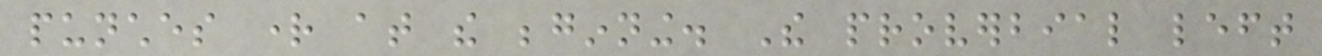punches right at the beginning. The proverbial left
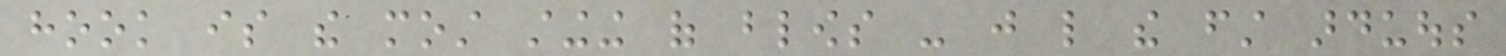hook is the most stinging of blows - just like the first arduous
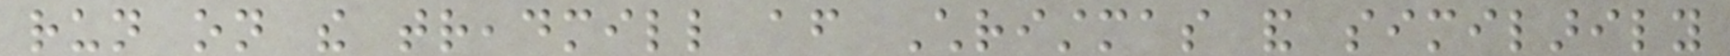run on the treadmill after Christmas and similarily
